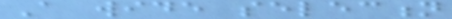A wide selection
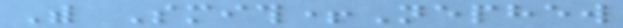With Smith+Nephew
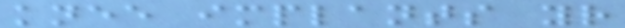knee implants your
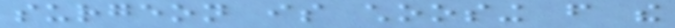surgeon is choosing from the
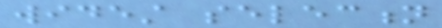widest selection
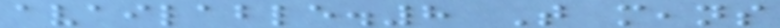available.8 That means
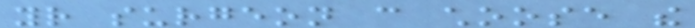your surgeon can choose the
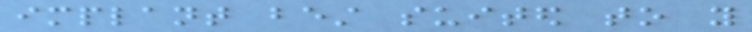implant best suited to you
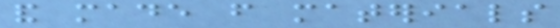and made from materials
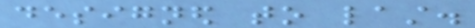designed to last.
